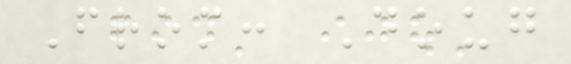From: Doug
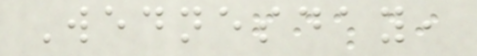Wednesday,
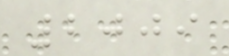2009
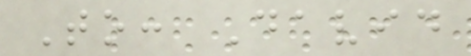To: David
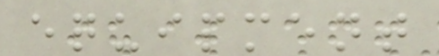equipment
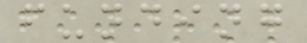funding
